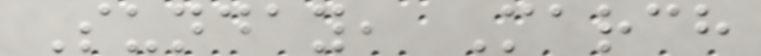Sunday, March
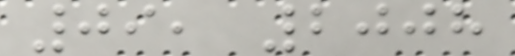09, 2008
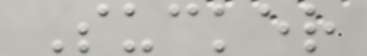Sucker
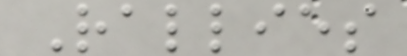Rallies
